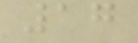17
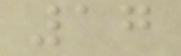17
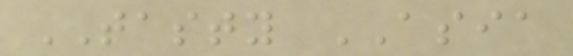TASTY ASIA
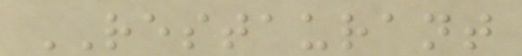RESTAURANT
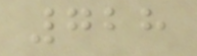728
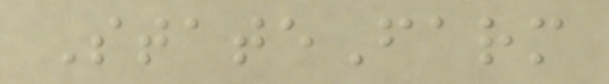StateFarm
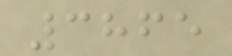3865
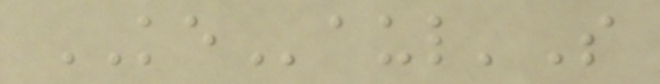KEaul'S
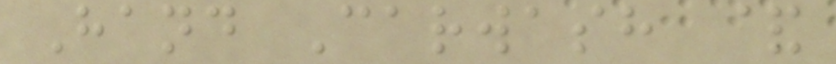Hand Carwash &
